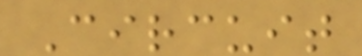Circuit
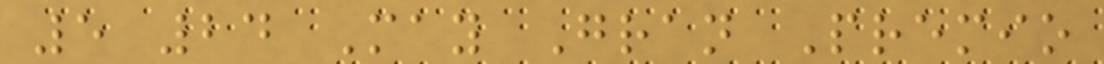5 24 May Gran Premio
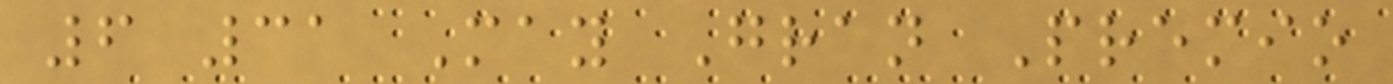6 31 May Gran Premio
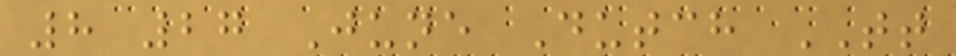8 27 June Dutch TT
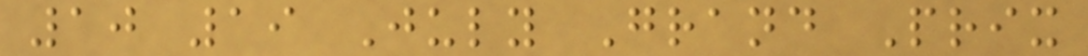10 19 July Grand Prix
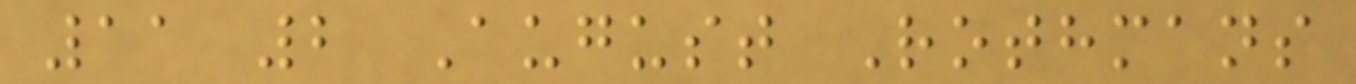11 2 August Rothmans
